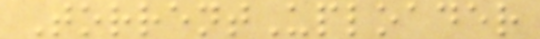TorrentUploader
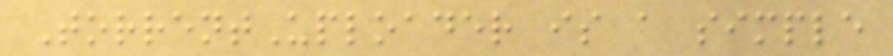TorrentUploader is a simple
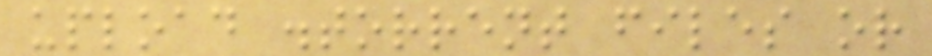upload .torrent files or
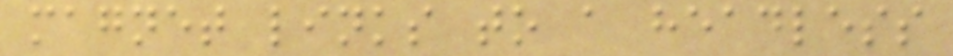magnet links to a headless
